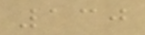130
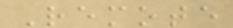Remote
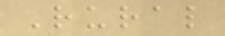Rural
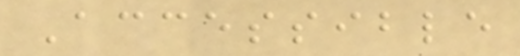Accessible
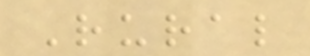Rural
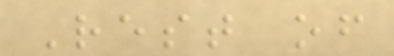Rest of
